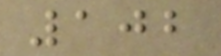102
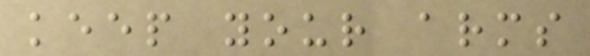keep your arms
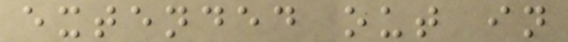extended out in
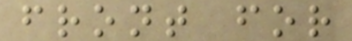front for
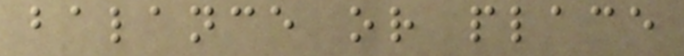balance or place
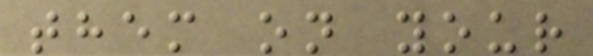them on your
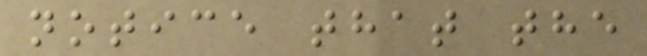notice that the
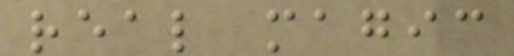real magic
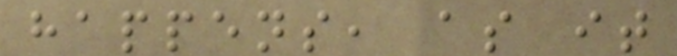happens, as it
